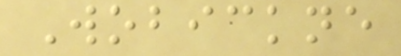Wobickne
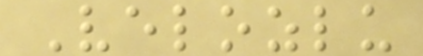Velozlu
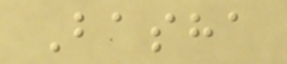Basha
